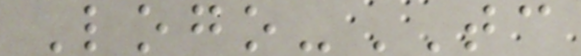Logo-TC
